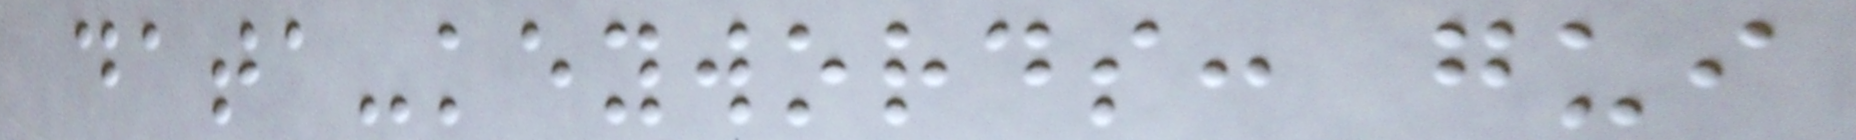data-keywords: gui
